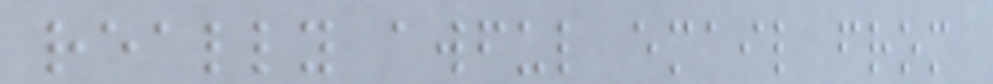really awful email from
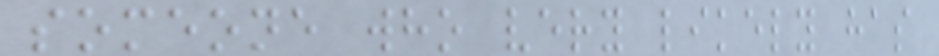someone who very likely has
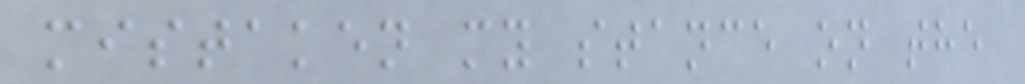mistaken my stance on the
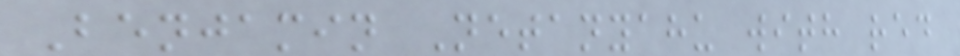Benjamin Netanyahu with red
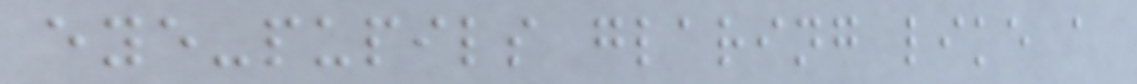eye-pupils glaring like a
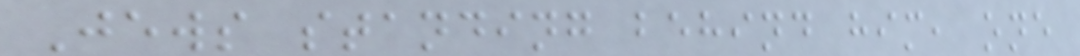Jews standing behind him, one
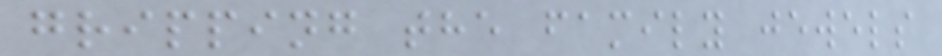gripping the family jewels
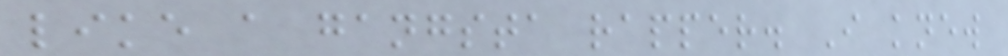like a gangsta rapper. I knew
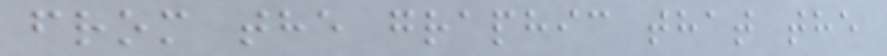from the graphic that the
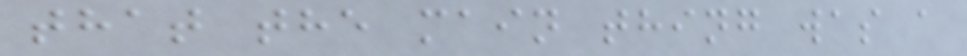that the main thing was a
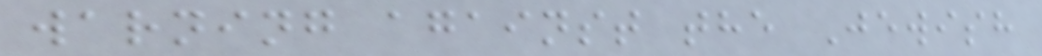warning against the Jewish
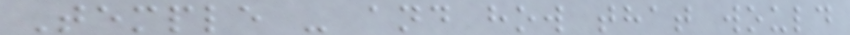Temple - and how that would
